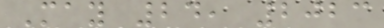May 24, 2023
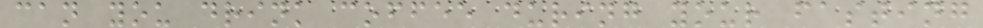can you drink coffee during your fasting
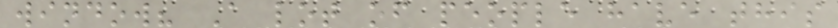window? A lot of people have this
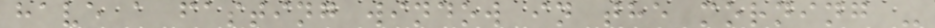have a fasting window in the morning -
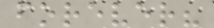forever?
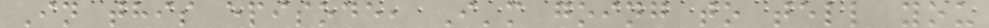In this episode, I'm going to tell you
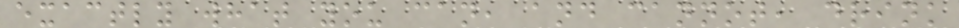exactly what you can, and cannot, drink
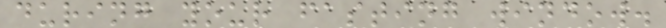during your fasting window.
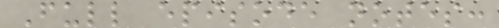Full episode notes:
